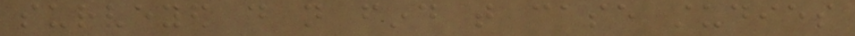surveyed do not find that case studies
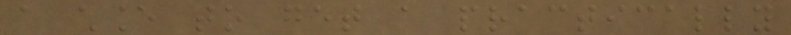a chance to get a practically
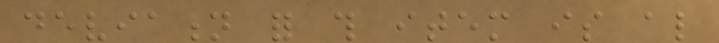deviation for this item is also
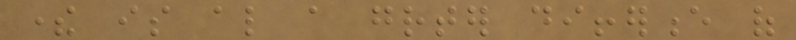there is also a greater difference of
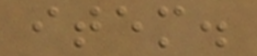item.
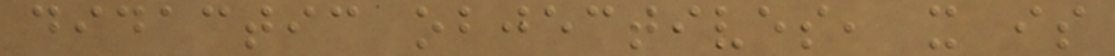didactic objectives, it is
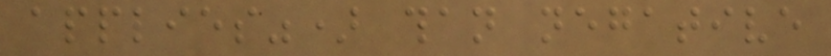applies") than negative
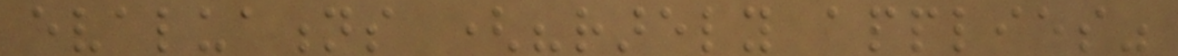evaluations ("rarely applies"
